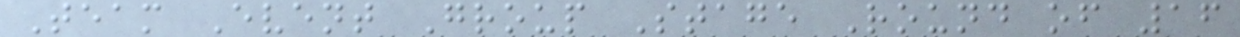Team Event Group Stage Round of 16
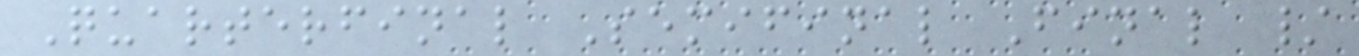Quarterfinal Semifinal Final /
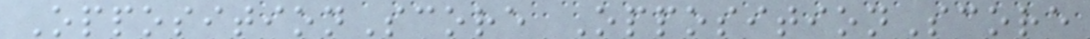OppositionScore OppositionScore
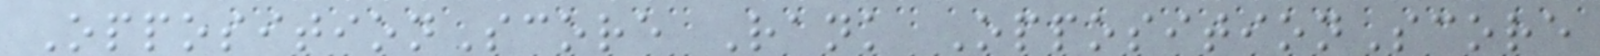OppositionScore Rank OppositionScore
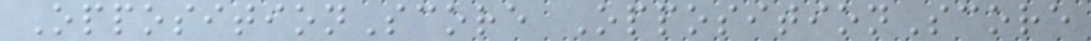OppositionScore OppositionScore
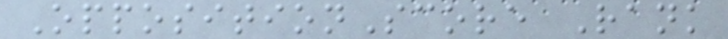OppositionScore Rank
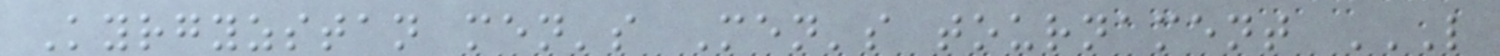Kyrgyzstan men's Men's tournament L
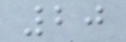20
